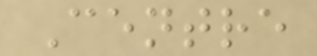Centre
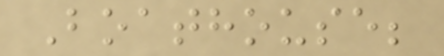Boathouse;
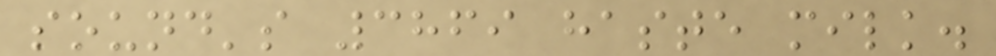sound's 3869 haste milk.
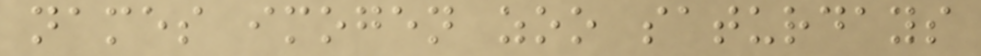names imogen zoo saturdays
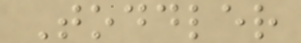Toddler
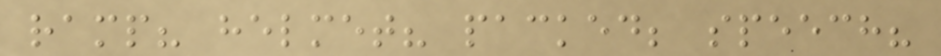ramp? helmet? packed; speech?
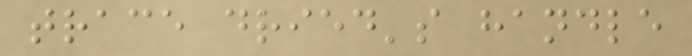trace dried's handle
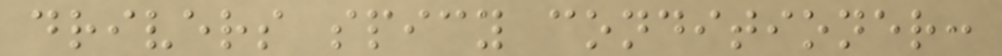drivers spicy conditioner:
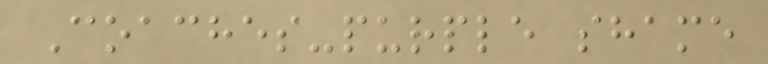Coaches-purple shame
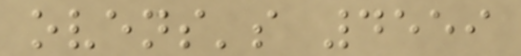ovens's 4559
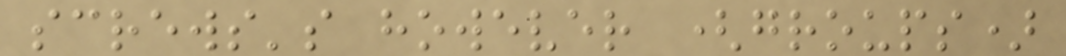screws's however (groups)
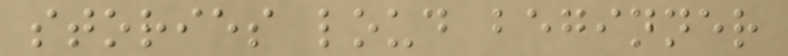stories loud beginner
